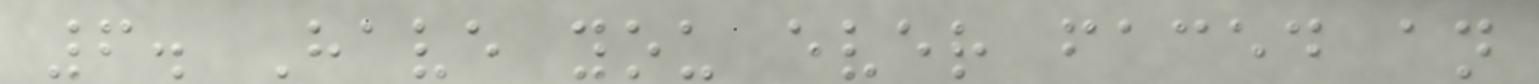6. Have you ever faced an
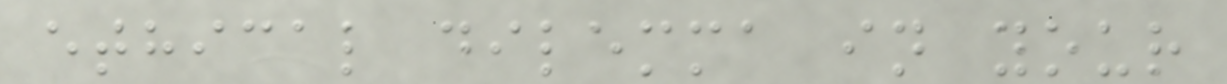ethical dilemma in your
